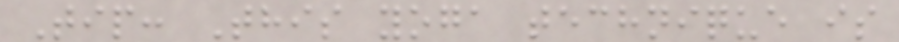Tip: This yoga technique is
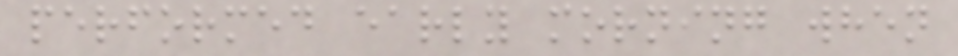performed early morning when
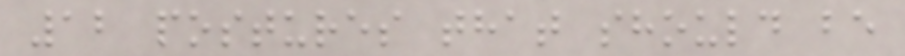12 postures that should be
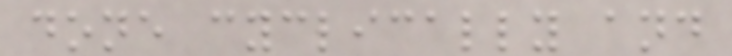done cyclically and
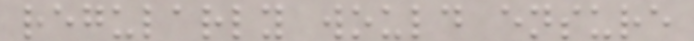regularly would ensure
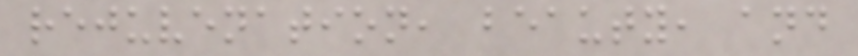rejuvenation, beauty, and
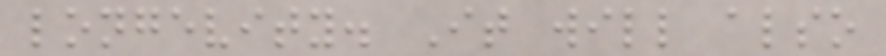longevity. It will also
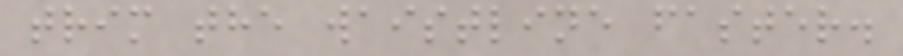trim the waistline faster.
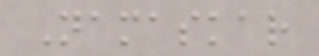Namaskar
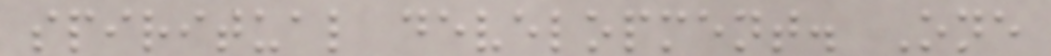spiritual development. One
